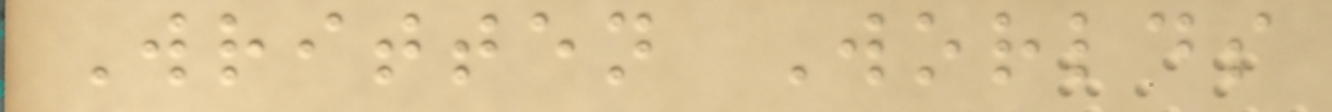Written Worlds
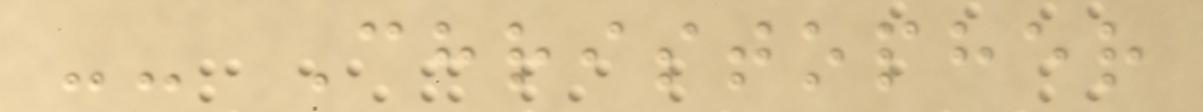-- Christopher
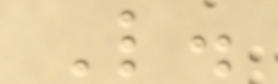L.
